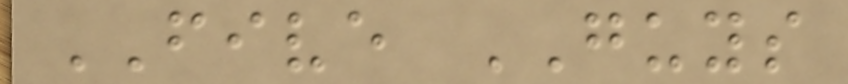FIVE GUYS
